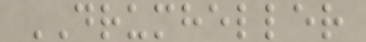DRUMHELLER
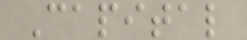Capital
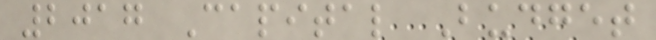2017 Capital Budget
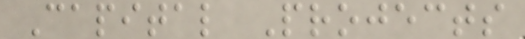Capital Projects
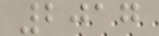2017
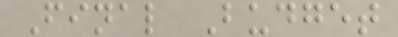Final Budget
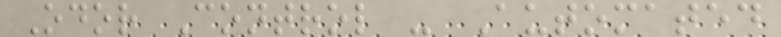Odor Control - Automated
